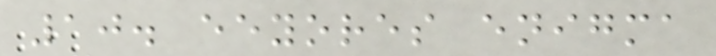10. eeyores enigma
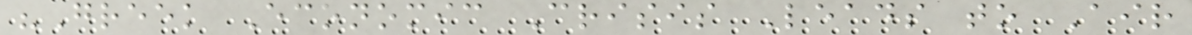"Greek Economic Crisis Leads to Air
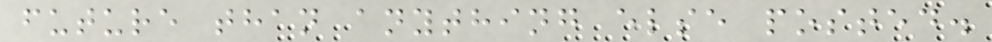future than anything else posted.
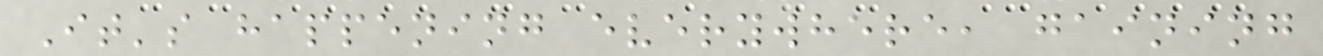It's happening everywhere, gaining
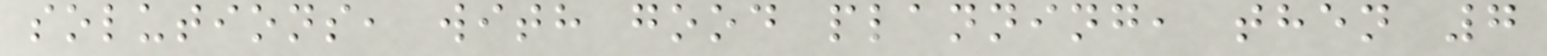solutions, with good planning, then 7
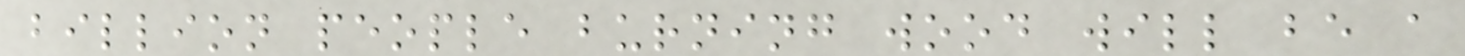billion people burning wood will be a
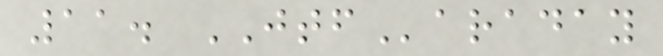11. JTFaraday
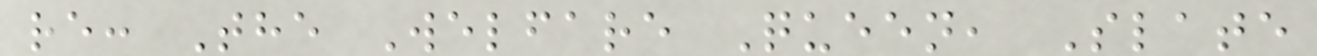re: The Welfare Queen, Slate
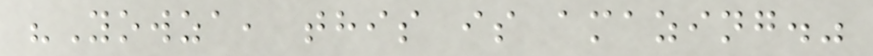"Yowza, this is amazing."
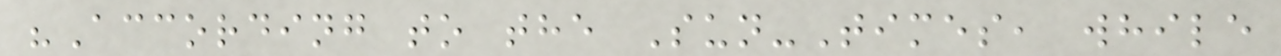"According to the Sun-Times, while
